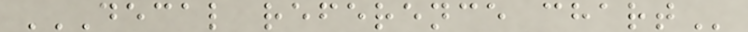DECAL REFERENCE CHART
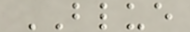BLUE
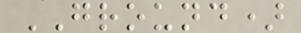GROUND)
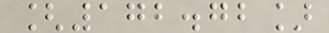[172.72]
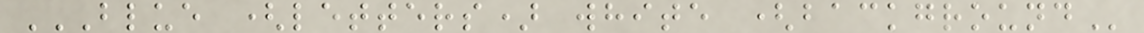BLUE (LETTERS) WHITE (BACKGROUND
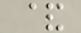&
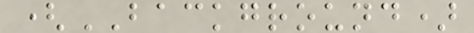(BACKGROUND)
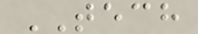TECH
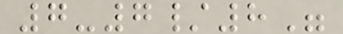7-7/8"
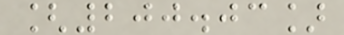[200.03]
